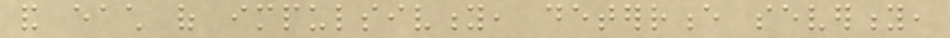and each of impulsivity, deterrence severity,
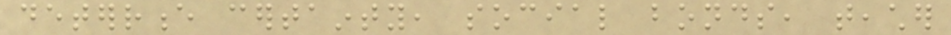deterrence certainty, social bonds, teacher
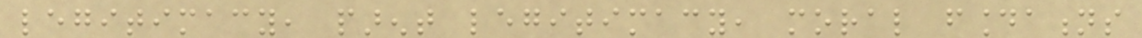legitimacy, parent legitimacy, moral foundations
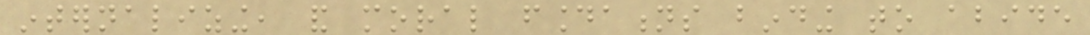internalizing, and moral foundations binding to abide
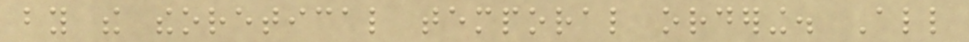by the theoretical temporal ordering. All
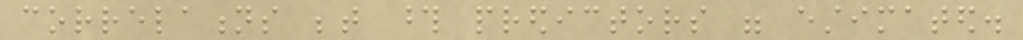correlations between those predictors were estimated.
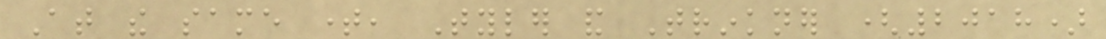At the same time, Tyler and Trinkner (2018)
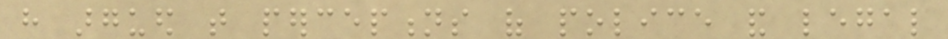have argued that perceptions of police and legal
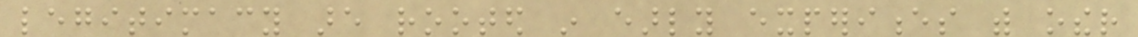legitimacy are rooted in early experiences with other
